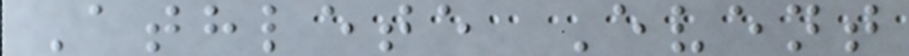Athlete Event
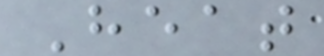Heat
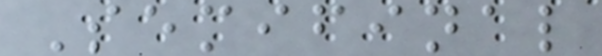Semifinal
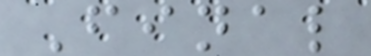Final
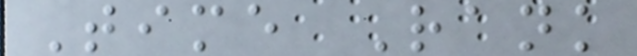Time Rank
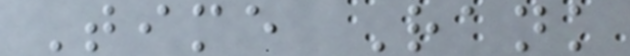Time Rank
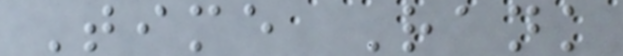Time Rank
